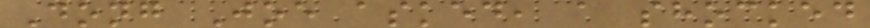Dong Joe asked, a shocked
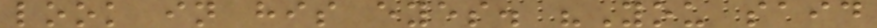look in his eyes. "You said
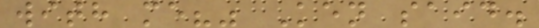with me?" Ken said.
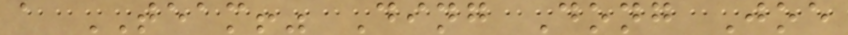a TEAM!" Ding Dong Joe
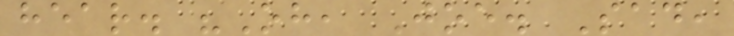hear. "Oh, Joe. Sad,
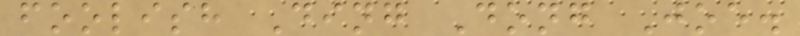foolish Ding Dong Joe.
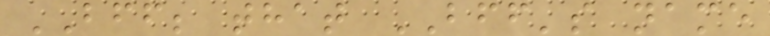BFF; that BFF's name
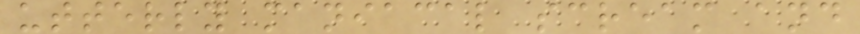utterly maniacal scream and
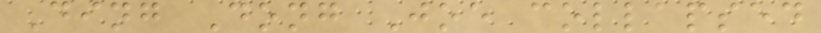Ding Dong Joe collapsed
